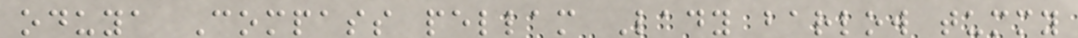oduya Compass pellam Lady barlow tummy
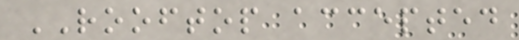ROOFTOP accepted
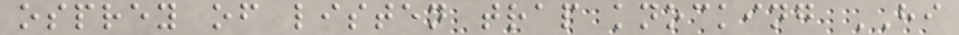osprey of listen trap knocking HI
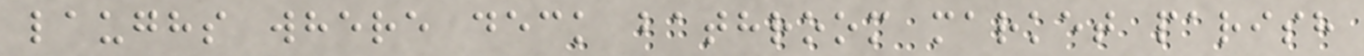laughs where deck bathroom market parish
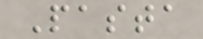Pasta
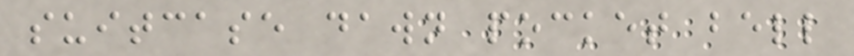suitcase dawn pocket bell
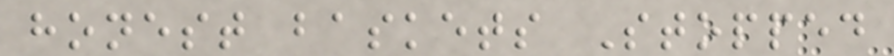honest baskets Stopped
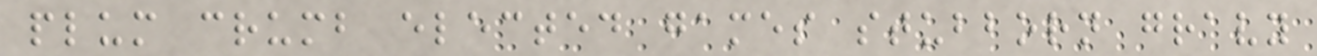plum crumb elected games stubborn gravy
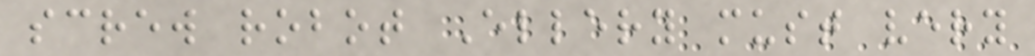screw robot Ellery must very
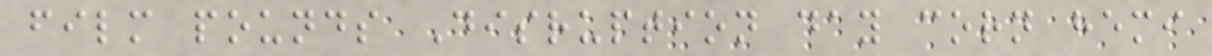film pounds Disruption day corn hemi
